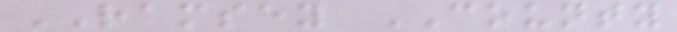RAMSEY COUNTY
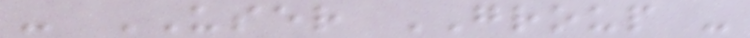- USER GROUP -
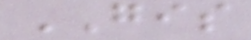GIS
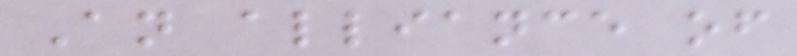An alliance of
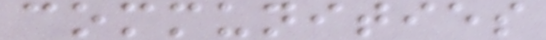communities
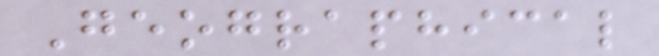Geographical
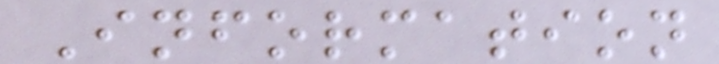Information
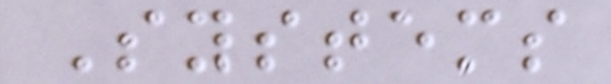Systems
